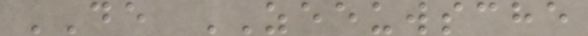DE ZEEUWSCHE
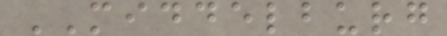MIDDELBURG
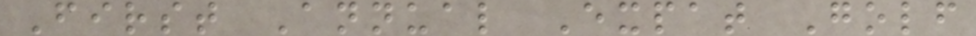First Annual Expat Golf
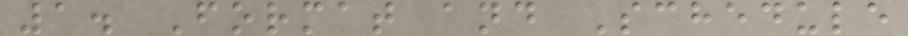1. Format and Schedule
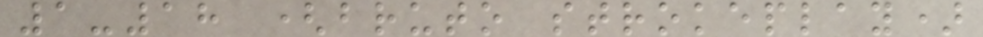1-18 (bruto strokeplay)
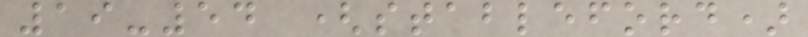19-54 (stableford)
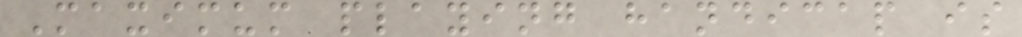Maximum playing handicap is
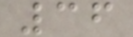36
